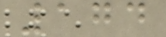174
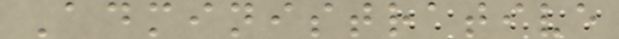Administrative
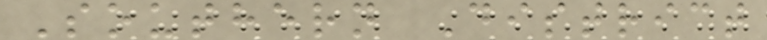Southern District
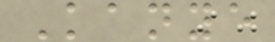Kanye
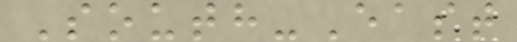South-East
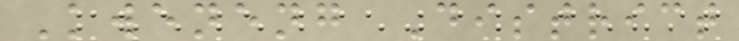Kweneng District
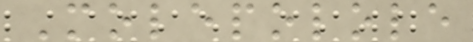Molepolole
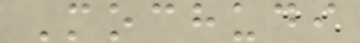Mochudi
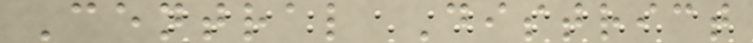Central District
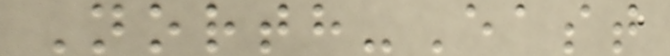North-East
